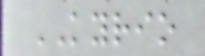KYRIO
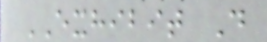EXHIBIT D
